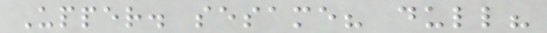Upper. sesame? dull?
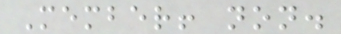Member! non.
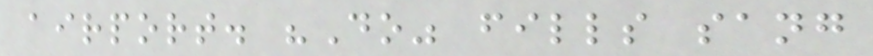airport. "Do" fills sang
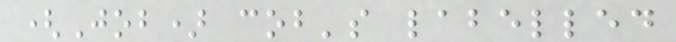(Job) cob's labelled
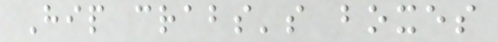Hip crabs's boxes
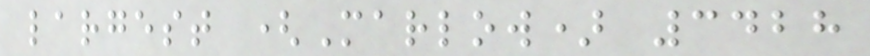largest (Marlow) 3428
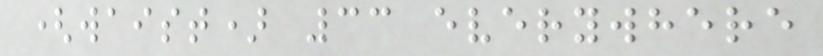(waist) 33 everywhere
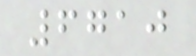6710
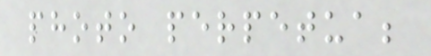photo perpetua;
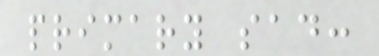primary sad:
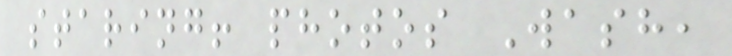staring! photos Wash,
